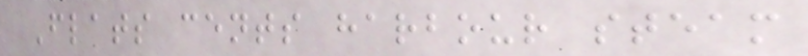Flats cents harbour steam
